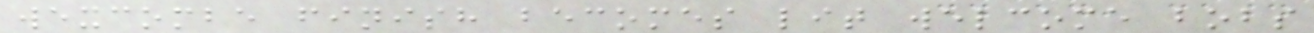wexcombe finish becomes lit welcome bobs
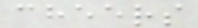cheers
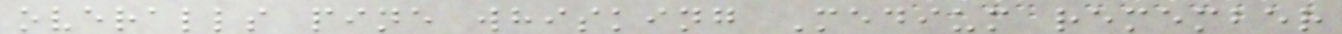overalls pine whisking Medium remember
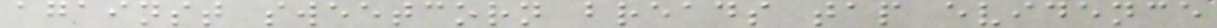against sweetcorn breads tap evidence
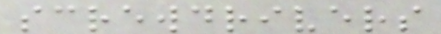screwdrivers
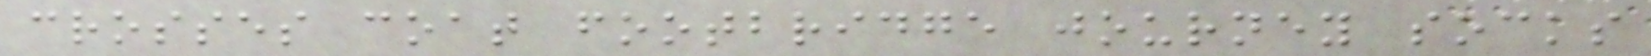crosses coat footbridge journey socks
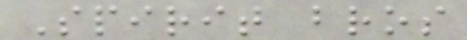Spirit bros
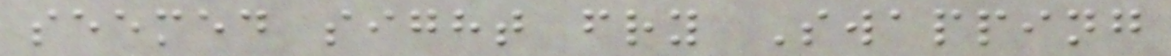seemed sight fry Swapping
